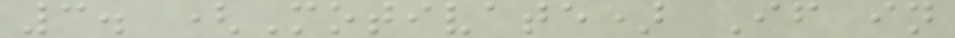3. (Motivate) If in
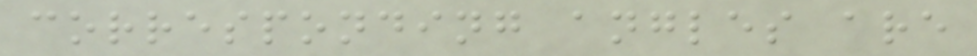corresponding angles are
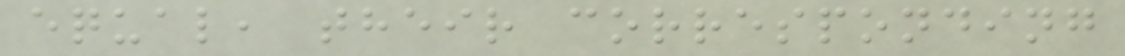equal, their corresponding
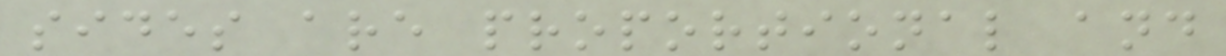sides are proportional and
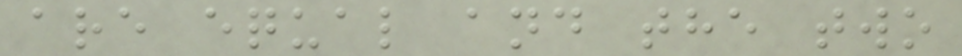are equal and the two
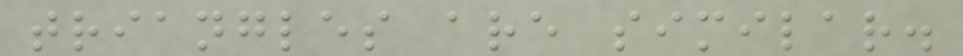triangles are similar.
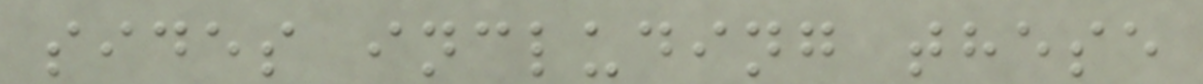sides including these
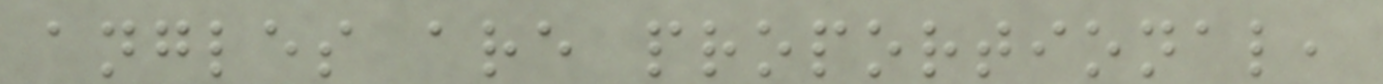angles are proportional,
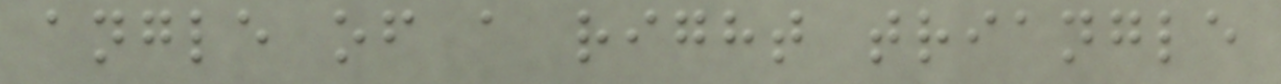angle of a right triangle
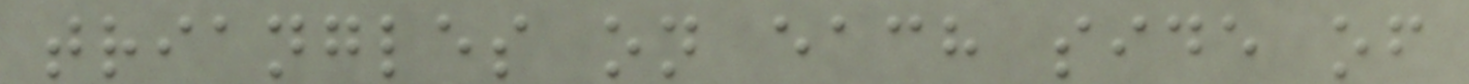triangles on each side of
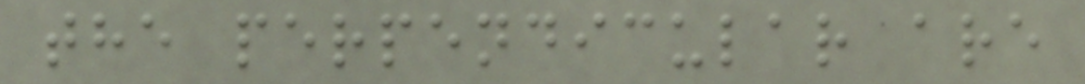the perpendicular are
